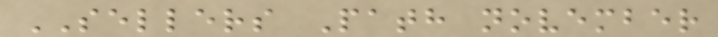SELLERS Path november
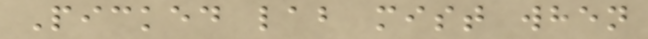Picked lab mist when
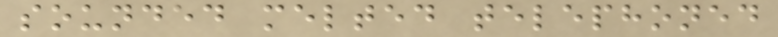sounded melted telephoned
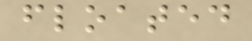floated
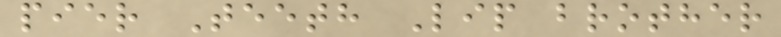pier Teeth Lip brother
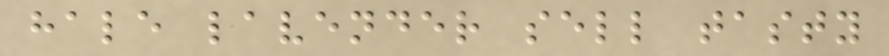hale lavender sell tasty
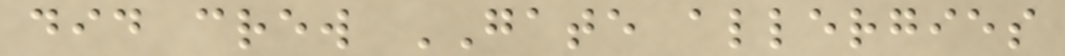did crew GATE allergies
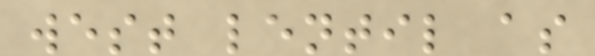west lentil as
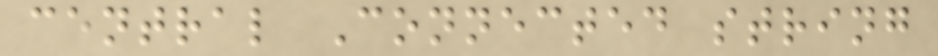central Connected string
